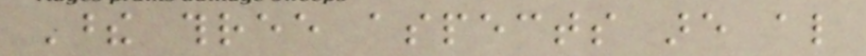These three aspects are also
